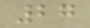27
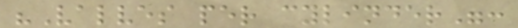"Valves per cylinder":
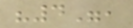"4",
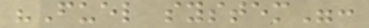"Fuel system":
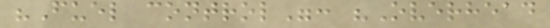"Fuel control": "Overhead
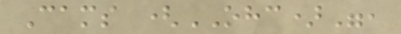Cams (OHC)",
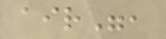air",
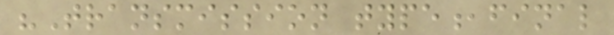"Transmission type,final
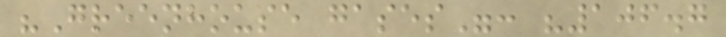"Greenhouse gases": "106.7
